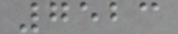7523
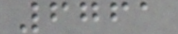6761
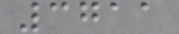3711
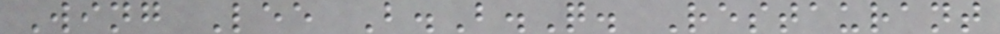Wing Lee B.B.Q. Restaurant
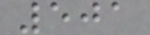501
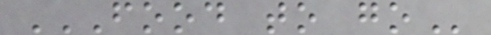FOOD TO GO
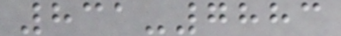831-7883
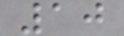10
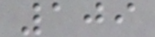109
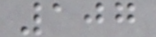107
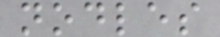nodles
